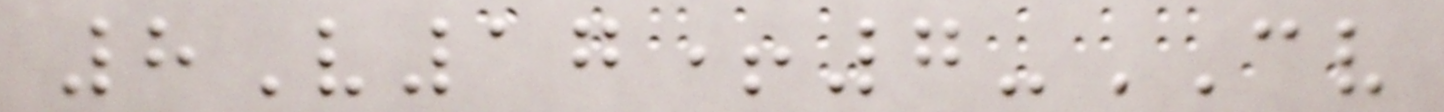8V17+7-CV
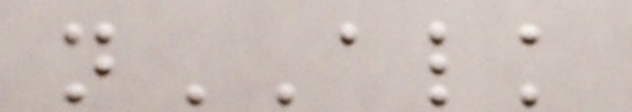nALK
